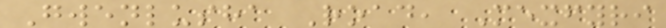Gwenlusha Road, Mexfyri
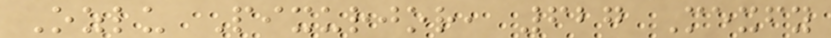Ozlu Pixurjor, 627 Mexfy
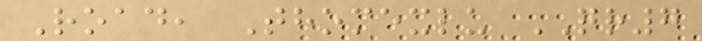Road, Thomexlu QR7
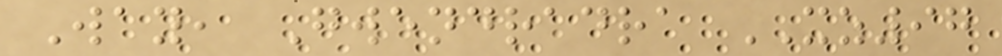Way, Gwendradra XZ97
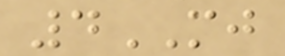4MJ
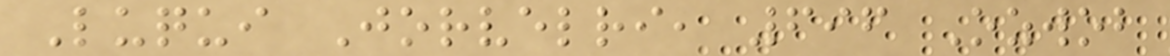Luqui Jorvelri, 696 Ozwob
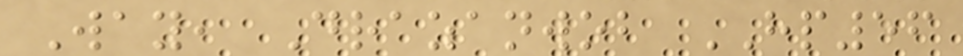Way, Drazanwob HP56
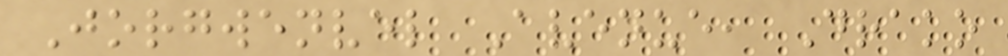Jorgwenvel Avenue, Drako
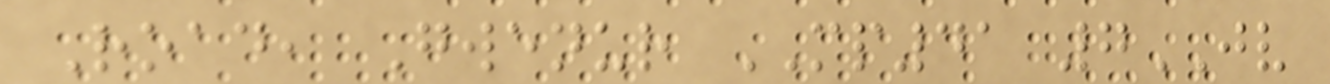Road, Gwenur MP41 7JV
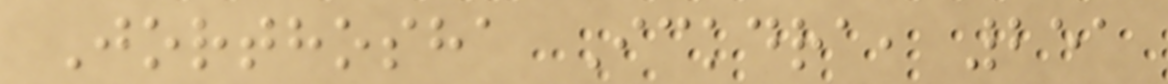Jorthosha Ickdra, 251
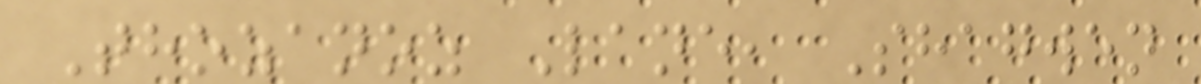Thozanoz Lane, Shagwen
